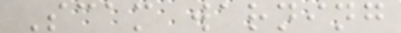Scam warning
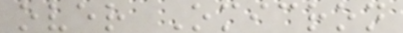over Omicron
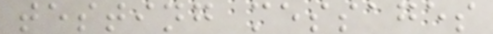testing messages
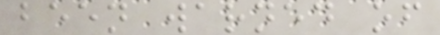been warned of
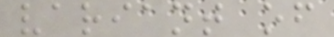variant of
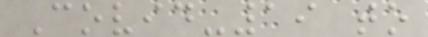Covid-19 to
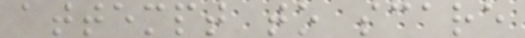attempt to scare
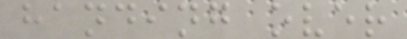handing over
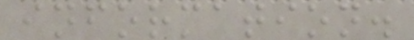information.
